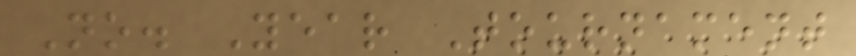No. Year Tournament
